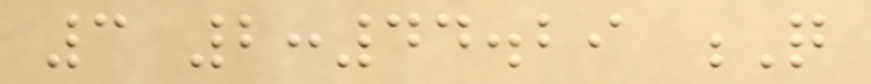3 2:44.29 Q
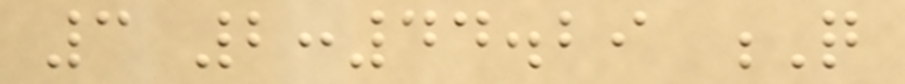3 2:44.29 Q
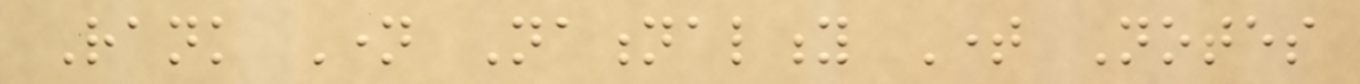Rank Name Nationality Time Notes
